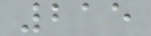215
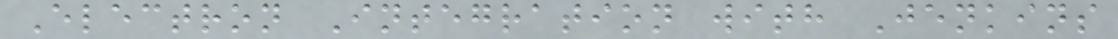Electron Integration with Jenkins
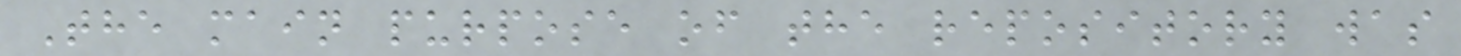The main purpose of the repository was
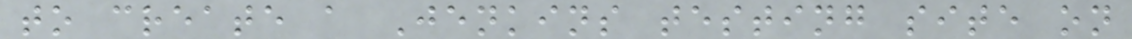to create a Jenkins testing site on
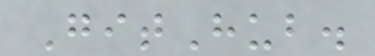GitHub.
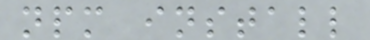npm install
